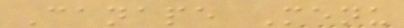Canape Menu
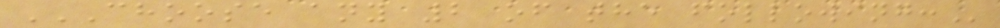CHOOSE ANY 2 OF THE FOLLOWING:
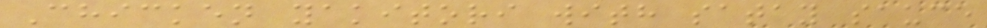Chicken yakitori with satay sauce
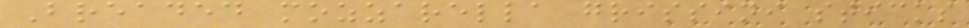Breaded mozzarella grissini sticks
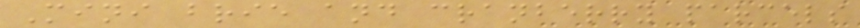Mini brie and cranberry parcels
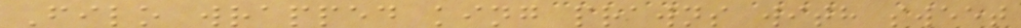Filo wrapped king prawns with sweet
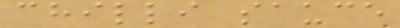chilli sauce
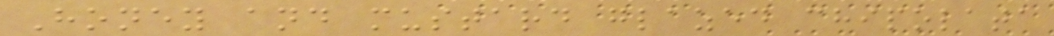Honey and mustard glazed chipolata
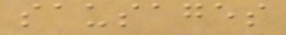sausages
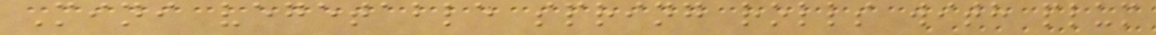Mini vegetable spring rolls with plum
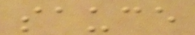sauce
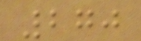270
